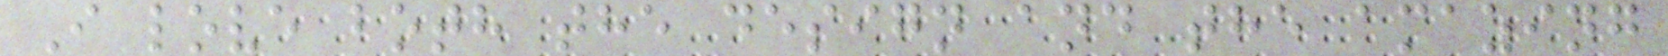I love both the design and the amazing
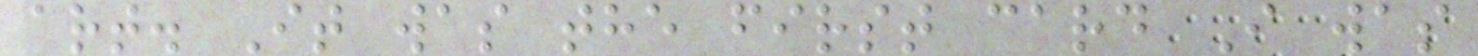art. It was the first card I was
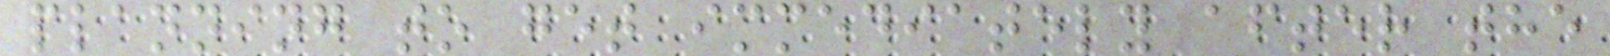planning to get immediately after the
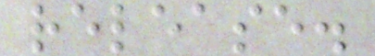release.
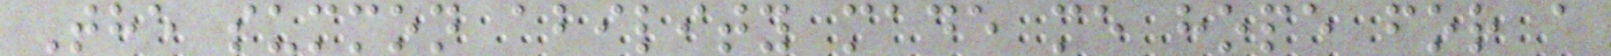The summon ability made me hope for a
